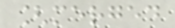[merged
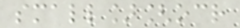small][ocr
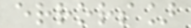errors]
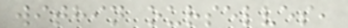within ourselves,
